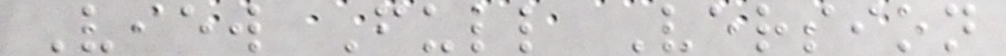View Full Version
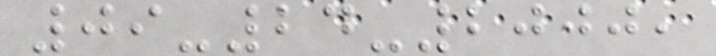09-24-2000,
